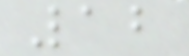12
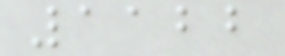1122
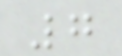7
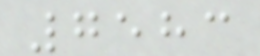7583
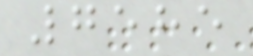7585
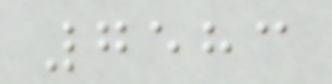7583
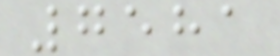7581
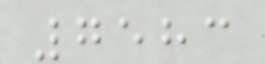7583
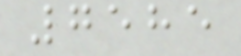7585
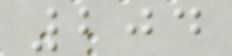204
